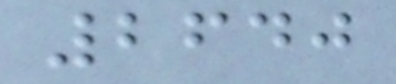2640
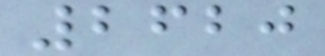2620
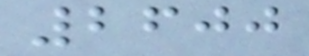2600
